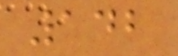142
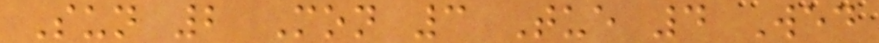Sun 2 Mon 3 Tue 4 Wed
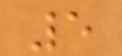5
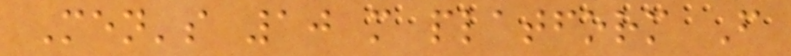Men's 10 m platform F
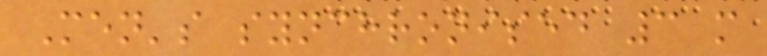Men's synchronised 3 m
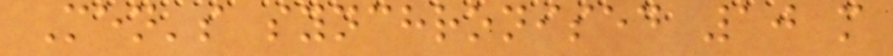Men's synchronised 10 m
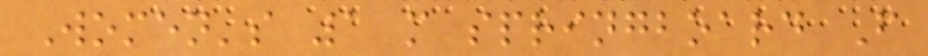Women's 1 m springboard F
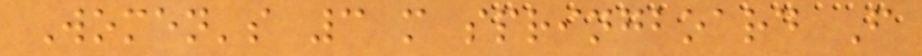Women's 3 m springboard F
